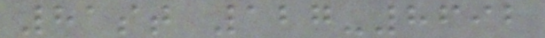81st 127-8692
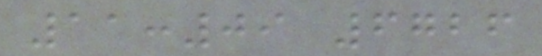11:09 6726
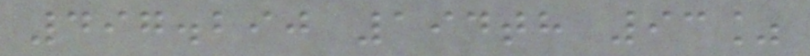497.290 194th 93%
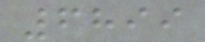6899
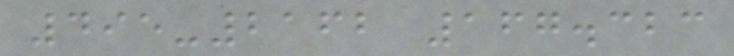495-2162 167.323
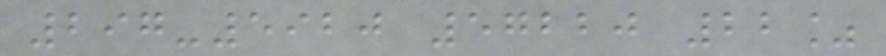297-5920 57220 22%
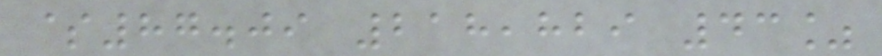$87.09 218,829 43%
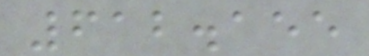612.155
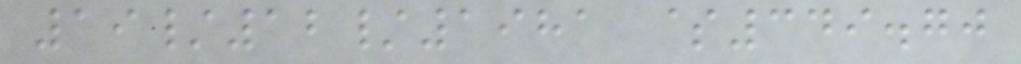19/12/1981 $349.70
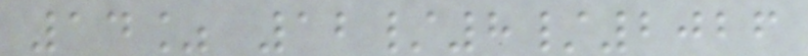14% 12/8/2026
